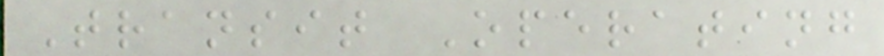Transit Operating
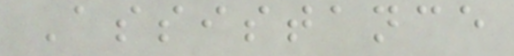Assistance
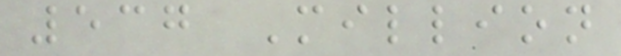537 Million
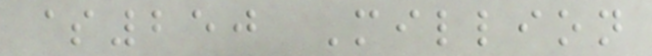$250 Million
